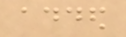added
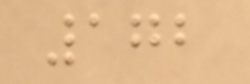172
